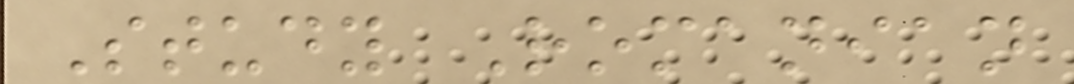Study Romanian
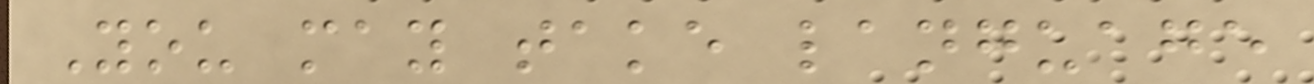You may take language
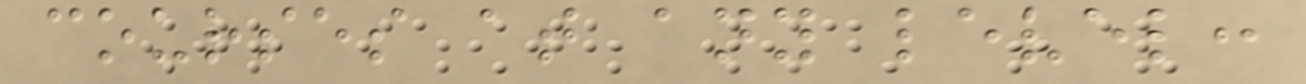courses at any level:
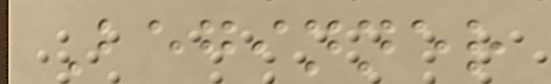Beginner
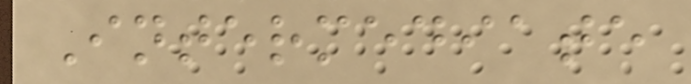Intermediate
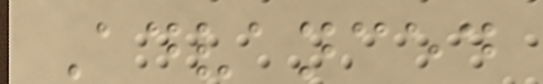Advanced
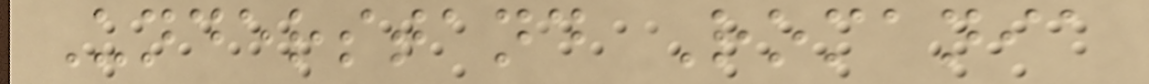Understand Romania
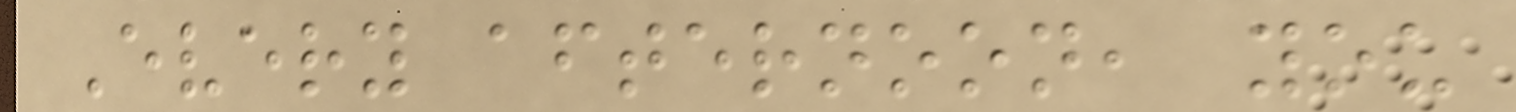Every afternoon, you
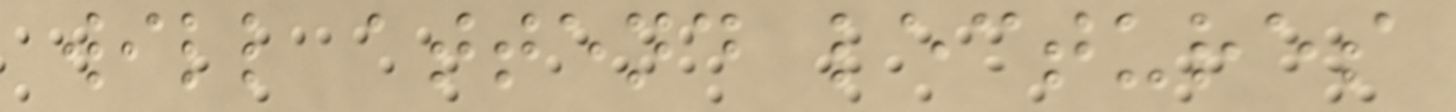will attend lectures
